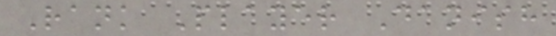Rank Player Danish
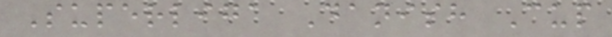Superliga Danish Cup
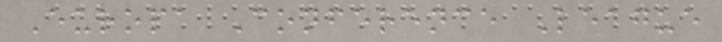Europa Conference League
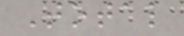Total
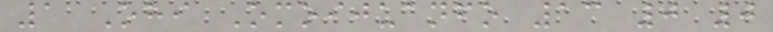1 Ohi Omoijuanfo 13 0 0
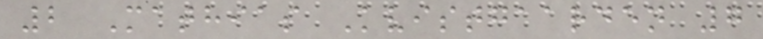2 Mathias Kvistgaarden 7
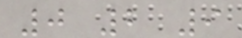0 2 9
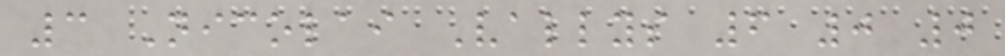3 Nicolai Vallys 6 0 0
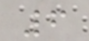6
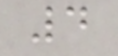4
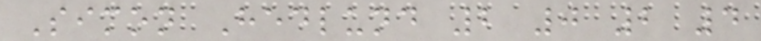Simon Hedlund 2 0 2 4
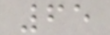65
